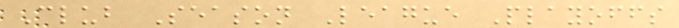Club Season League Playoffs
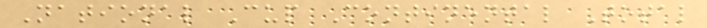National Cup Continental Total
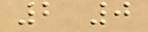2 0
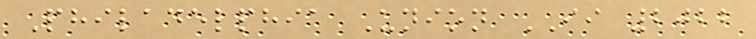Philadelphia Union II 2022
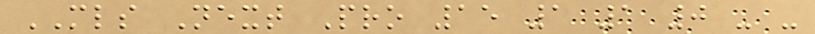MLS Next Pro 15 1 1 0 - -
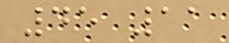45 11
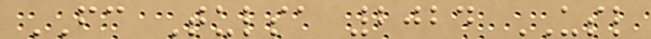FC Tulsa 2024 USL
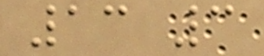13 3
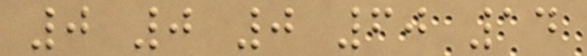0 0 0 60 14
